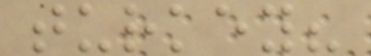turkey?
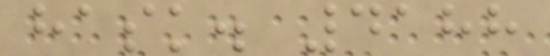hask. 4188
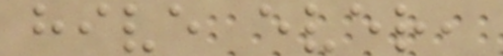hive ever,
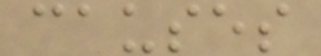causes
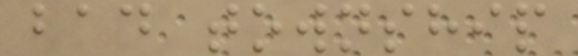bad township
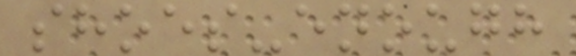shoes-enough
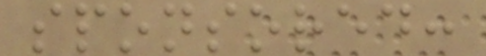sponsored:
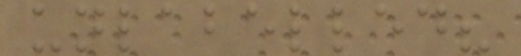unlabelled?
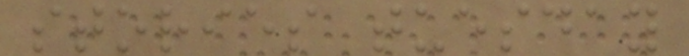stories tuesday
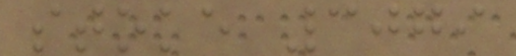stoke 3079
